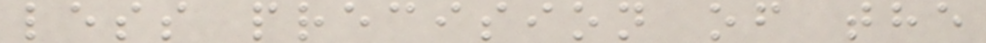less precision of the
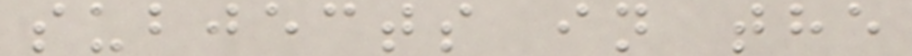subjects in the
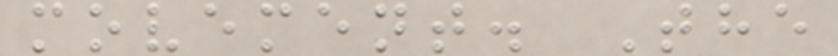movement. The
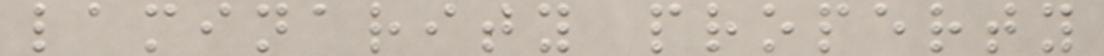laminarity property
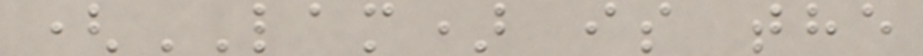(LAM) is the
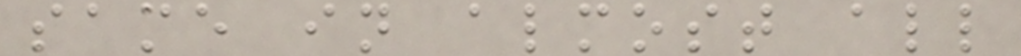same in almost all
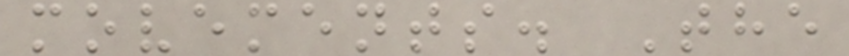movements. The
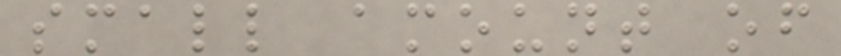small amount of
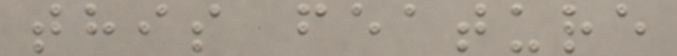this feature
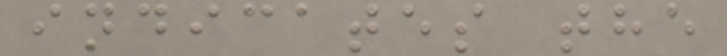indicates the
